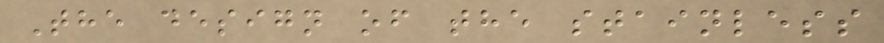The design of the stainless
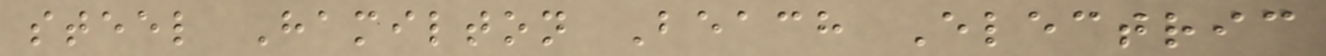steel Hamilton Beach Electric
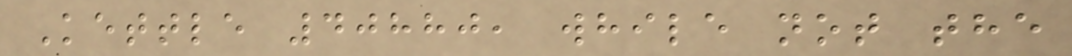Kettle 40880, while not the
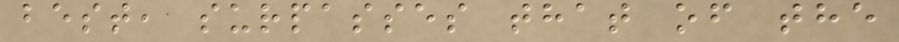best, surpasses that of the
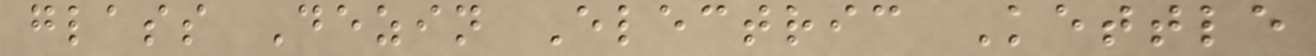glass Dezin Electric Kettle
